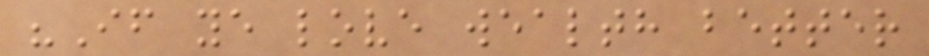"If ye love wealth better
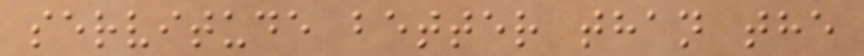servitude better than the
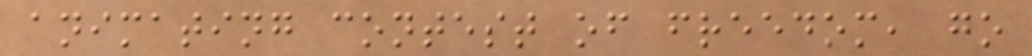animating contest of freedom, go
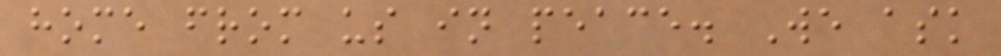home from us in peace. We ask
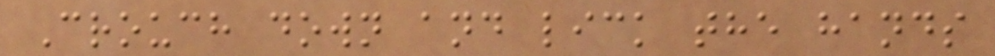Crouch down and lick the hands
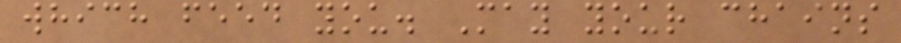which feed you. May your chains
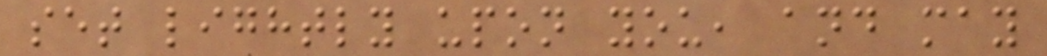set lightly upon you, and may
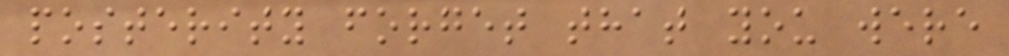posterity forget that you were
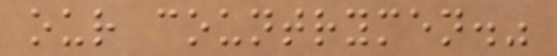our countrymen."
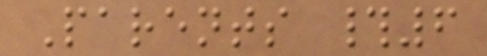Parents #6
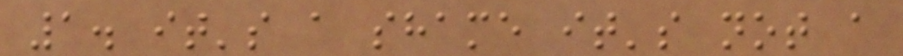1. it's a shame it's not a
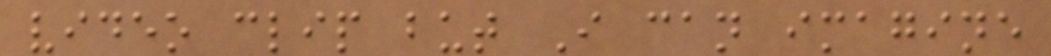video clip but I can imagine
